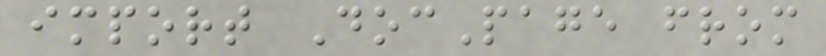import DocPage from
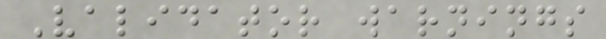Validator warnings
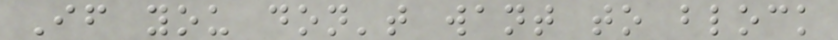If you don't want to block
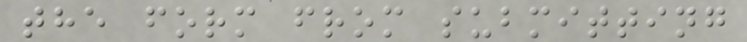the form from submitting
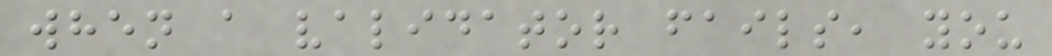when a validator fails, you
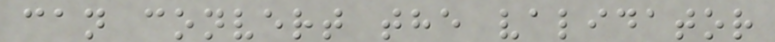can convert the validator
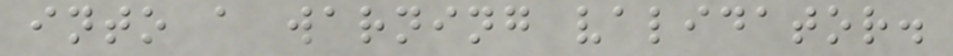into a warning validator.
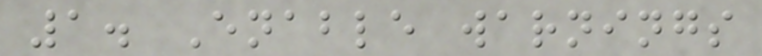1. Enable warnings
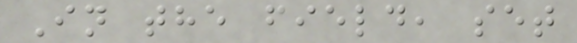In the field, set
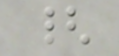{
